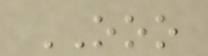OOO
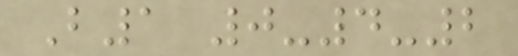B1 0-4-2
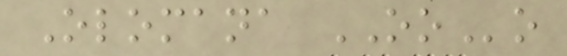Olomana OOo
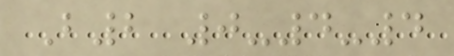B2 0-4-4
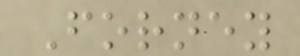Forney
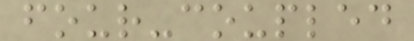four-coupled
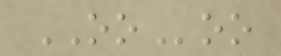OOoo
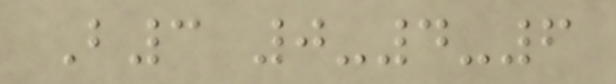B3 0-4-6
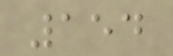154
